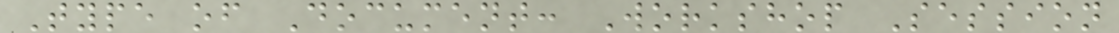Type of Document: Workshop Session
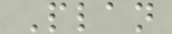Plan
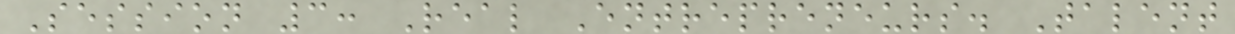Session 3: Real Entrepreneurs. Talent
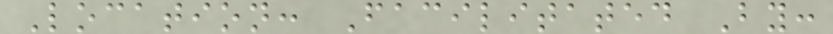Location: Facilitated By:
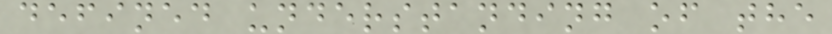defined understanding of the
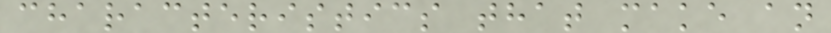characteristics that make an
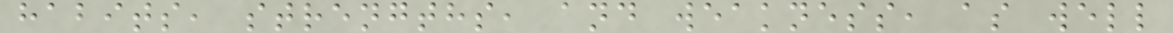habits, strengths, and weakness, as well
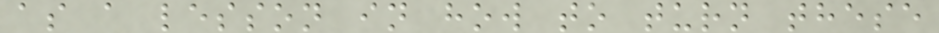as a lesson in how to turn these
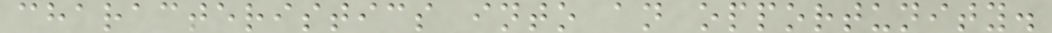characteristics into an opportunity.
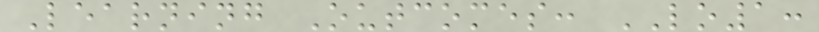Learning Outcomes: LO1:
